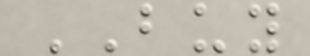BUY
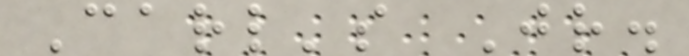Carl's Jr.
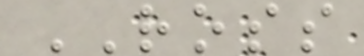ROSS
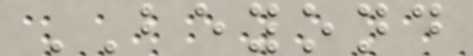BEYOND
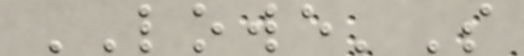LOWE'S
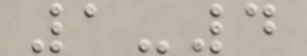1-4
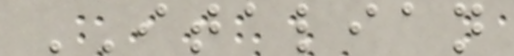ITALIAN
